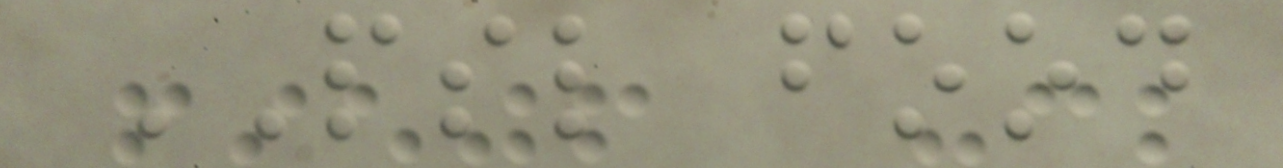PSL food
